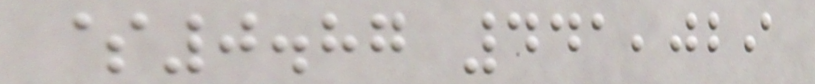$0.87 441,029
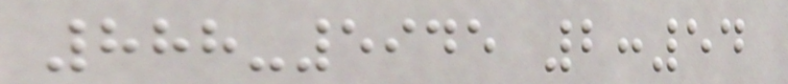888-5945 2:54
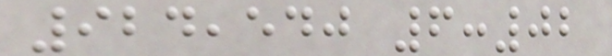924,540 6:02
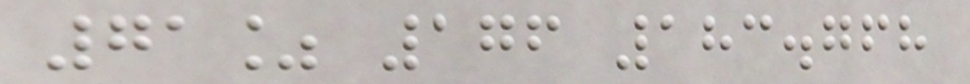71% 176 183.768
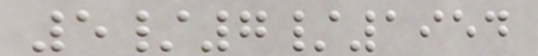5/7/1954
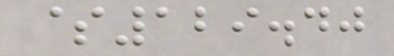$129.40
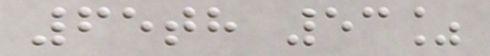65th 53%
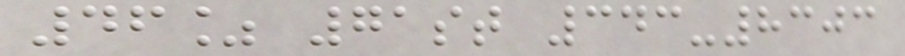46% 71st 343-8303
